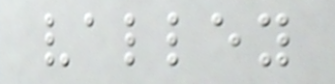valley
